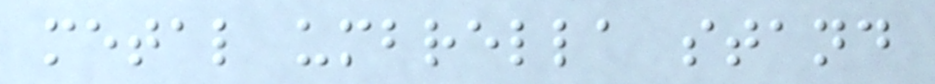metal umbrella stand
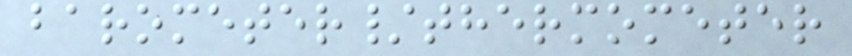barometer/thermometer
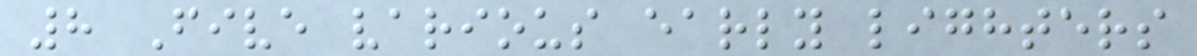8 Five various early lighters
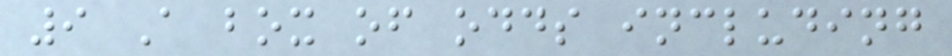9 A box of odds including
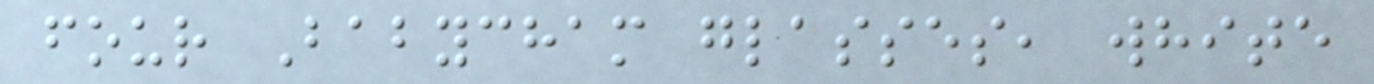four Babycham glasses, white
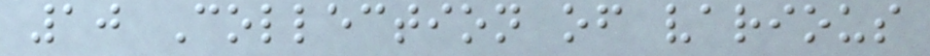10 Collection of various
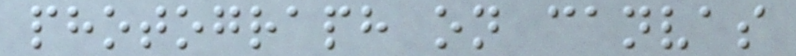photograph on canvas
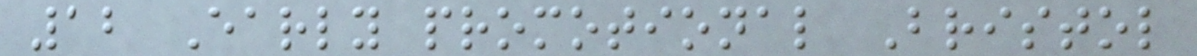12 Early promotional Bristol
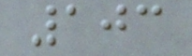103
